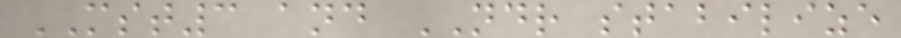MST3 and NDR stabilize
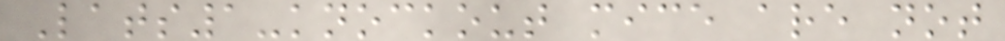Lats1-knockout mice are not
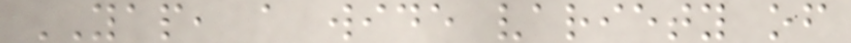YAP, a wide variety of
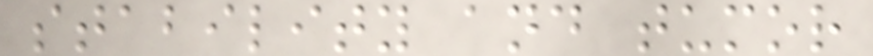stability and tumor
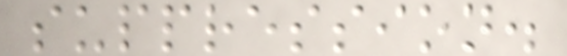suppression.
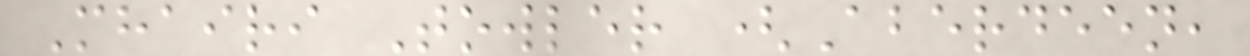Mhairi Towler (Aberdeen,
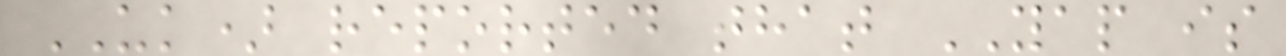UK) reported that YAP is
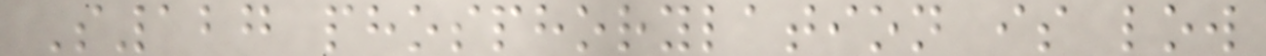S127 phosphorylation is low
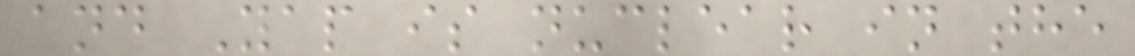and Yap is nuclear in the
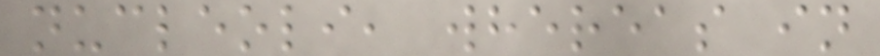nucleoli, whereas in
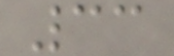33
